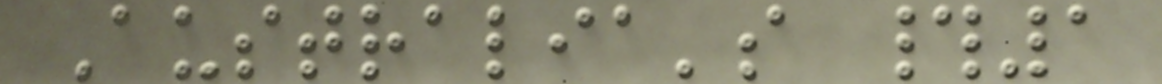Australia's #1
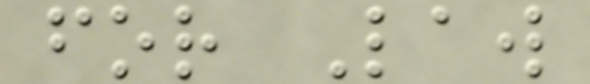for Law
